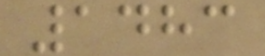1483
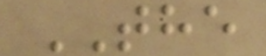THE
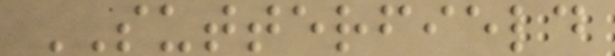SUTTERFIELD
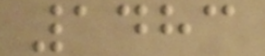1483
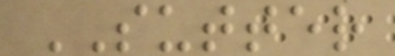SUTTER
